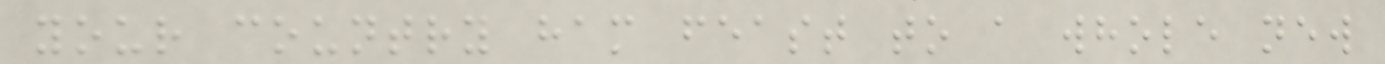your country ham feast to a whole new
